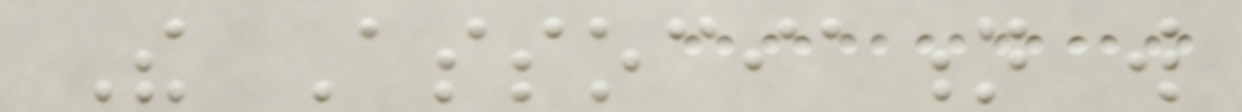The Association will
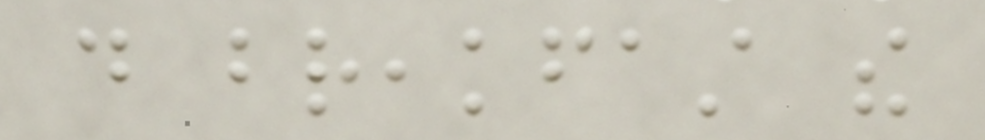do breakfast the
